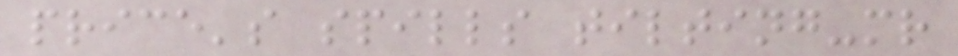price's spills tilting-mr
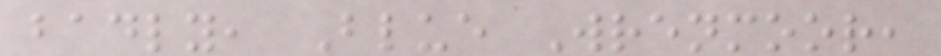badly, Blue Wrenmoor,
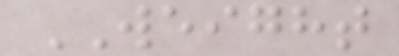WEIGHT
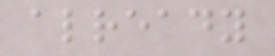already
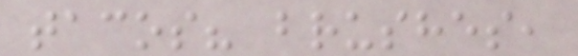tacos? brushes,
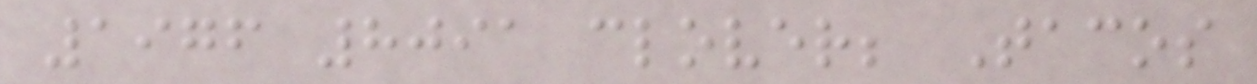1976 8091 clover; Tacos
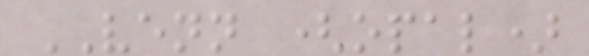VENN (opal)
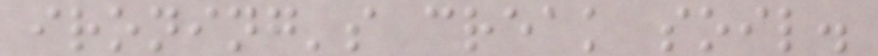ironing's creak soil.
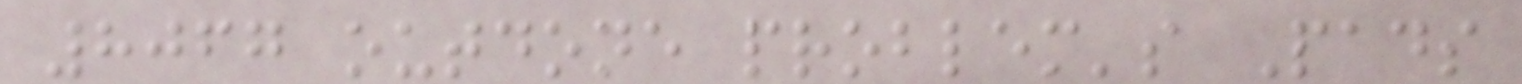8067 outdone problem's Pads
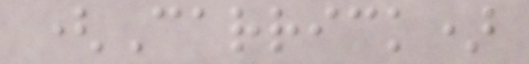(Carrick)
